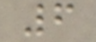6
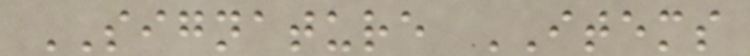SIGNATURE ITEMS
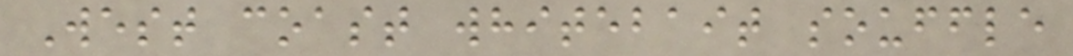West coast whitebait souffle
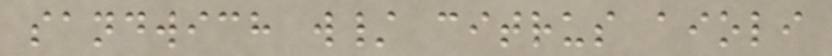sandwich w/ citrus aioli
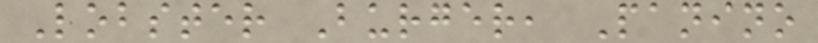Lobster Burger, Panino
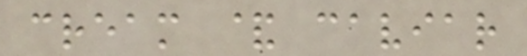cream & caviar
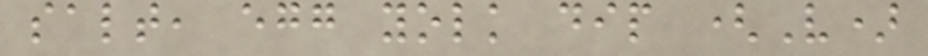salt, egg yolk dip (V)
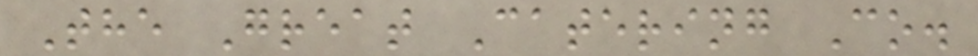The Great Catering Co.
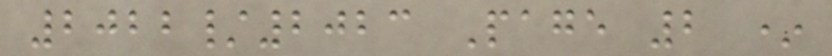2022/2023 Page 2 *
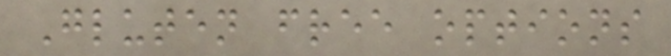Gluten free options
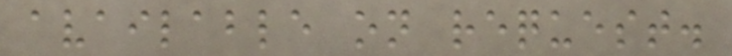available on request.
